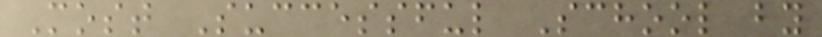Most Successful School by
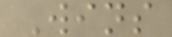Wins
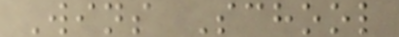Wins School
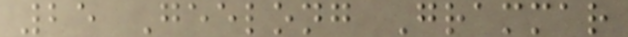25 Geelong Grammar
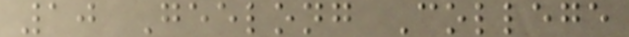10 Geelong College
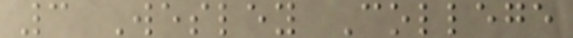3 Wesley College
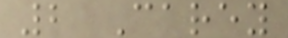2 Carey
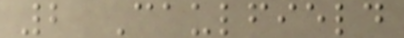2 Caulfield
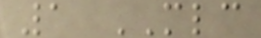1 MLC
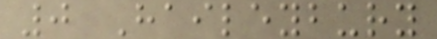0 Haileybury
